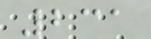231
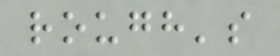rough's
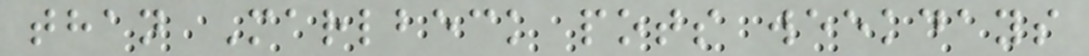than Marlbeck pots weekdays
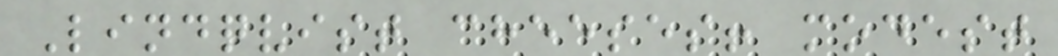Lindqvist cheeses! modest
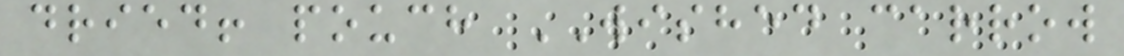dried! pouch WISHED carrow
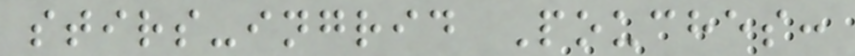stirs-ingrid Pouches:
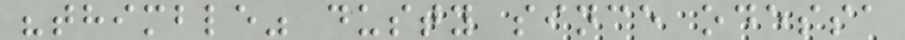"thimble" dusty since odessa
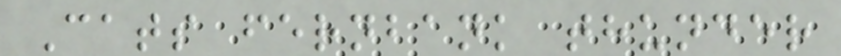Cats fernbank thunder
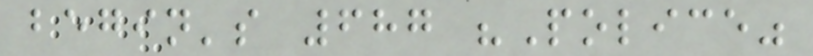begin's 687 "Police"
